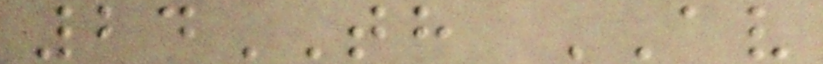24TH AV
